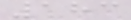183
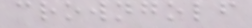crowngolf
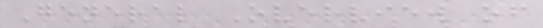General Overview of
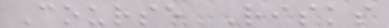Course Risks
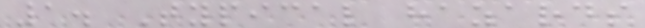1. Typical hazards
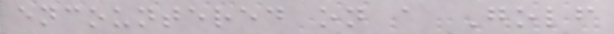encountered on a Golf
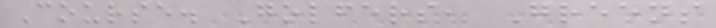Course. Golfers, Greens
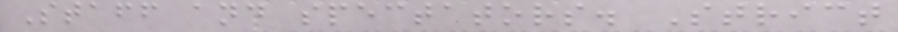Staff and spectators. Strict
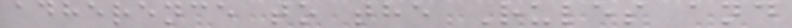adherence to the Rules and
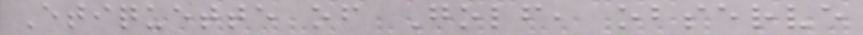Etiquette of Golf, observe
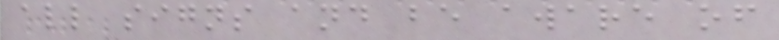all signs and be aware of
